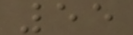55
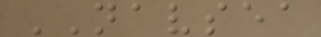NAVSEA
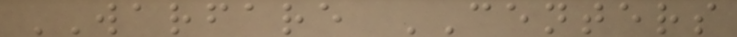WARFARE CENTERS
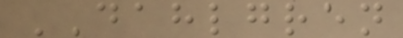DAHLGREN
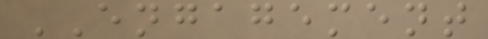ENGAGEMENT
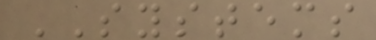SYSTEMS
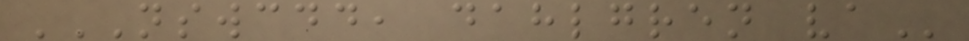NSWCDD, DAHLGREN VA
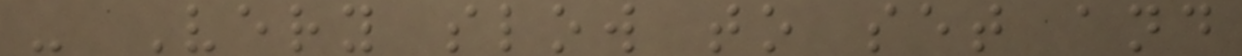- Very slow to set and
